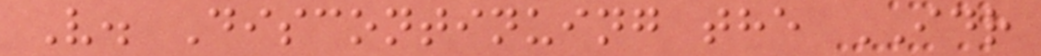V. Discontinuing the IDR
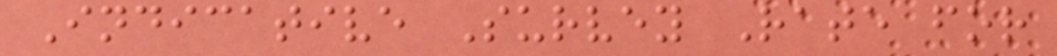Indicative Survey Rate for
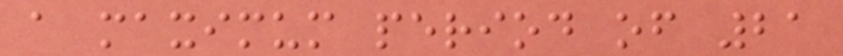a maximum period of 21
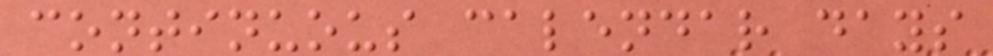continuous calendar days
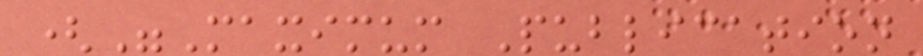("Maximum Publication
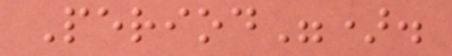Period").
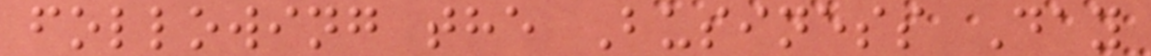following the Business Day
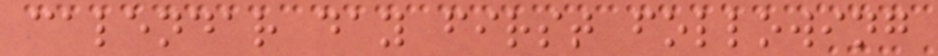calendar day first following
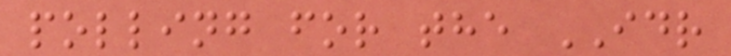polling for the IDR
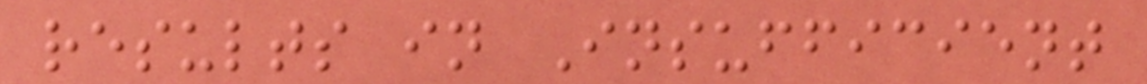results in Insufficient
